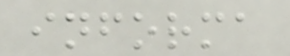informa
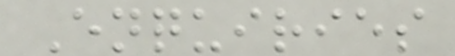Enquiries
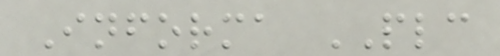Informa PLC
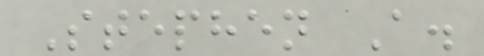Stephen A.
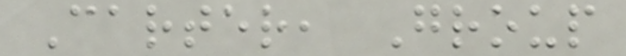Carter, Group
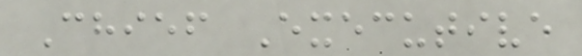Chief Executive
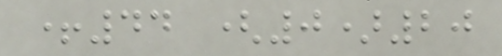+44 (0)20
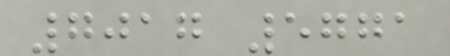7017 5771
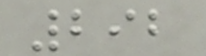292
